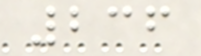236
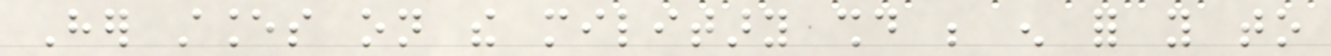Her stances on the military should be enough for you to
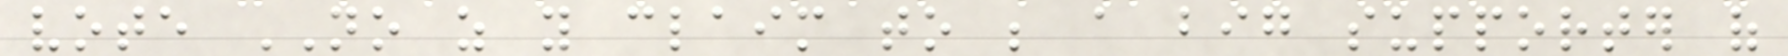vote NO as you claim to be a big supporter of
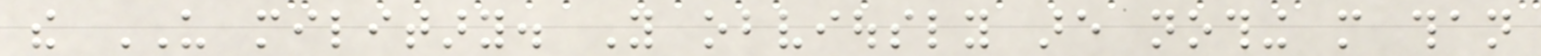the US military. You obviously are nothing more than
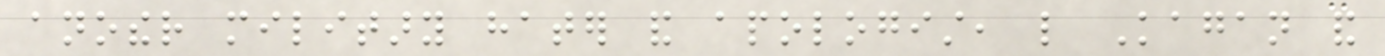another military hater and apologist, like Kagan and
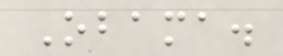Obama.
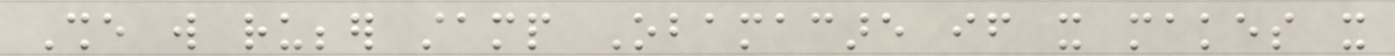She will rubber stamp Obamacare if it makes it
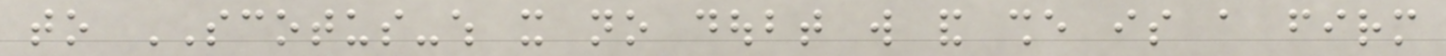to SCOTUS-which it no doubt will and she is a firm
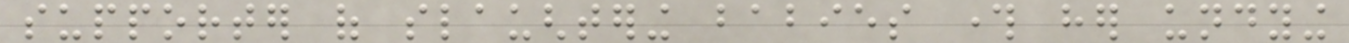supporter of slaughtering babies through her undying
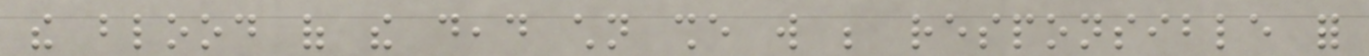the blood of the dead children she will be responsible for
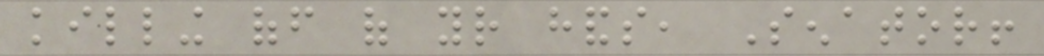killing off of your hands, Senator!
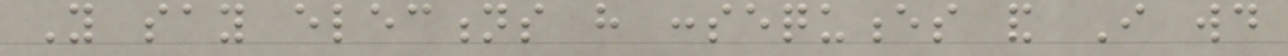You say elections have consequences and I would
